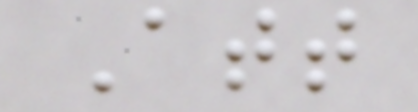Att
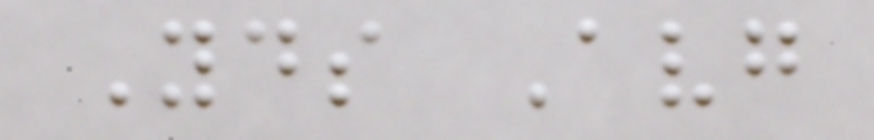Yds Avg
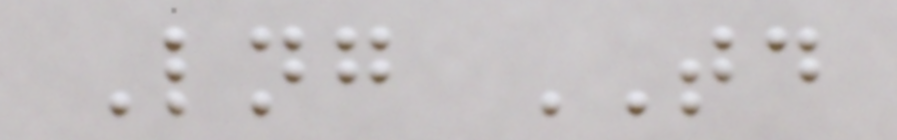Lng TD
